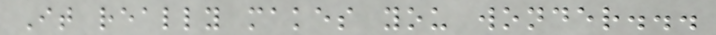It really makes you wonder...
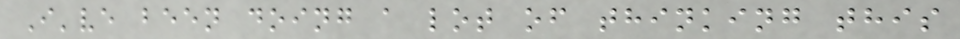I've been doing a lot of thinking this
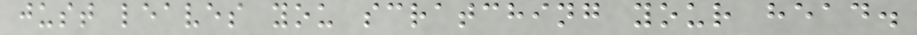just leaves you scratching your head.
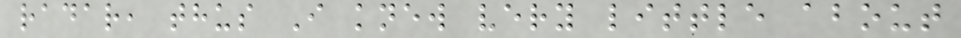radar, thus I knew very little about
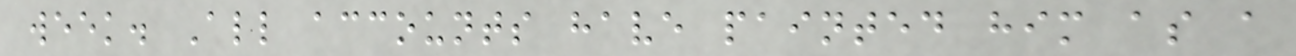week. All accounts have painted him as a
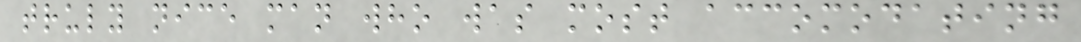truly nice man who was most accomodating
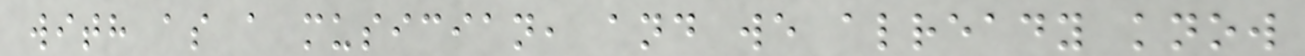with as a musician, and we already know
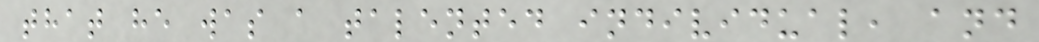that he was a talented individual, and
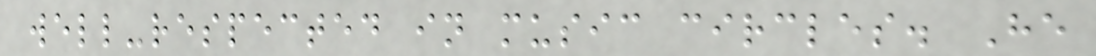well-respected in music circles. He
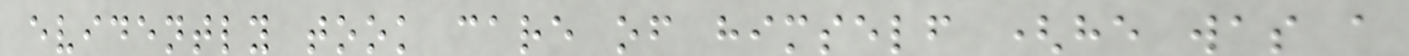evidently took care of himself (he was a
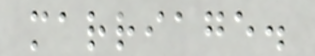marriage.
